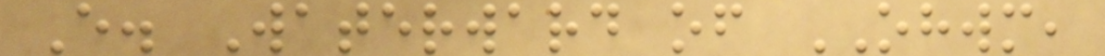E. Waterward of OHWM,
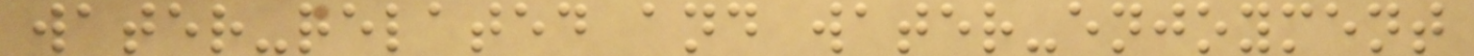water-related and water-enjoyment
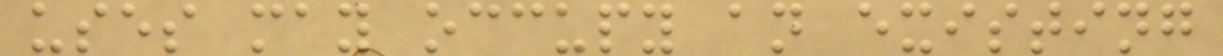uses may occupy an existing
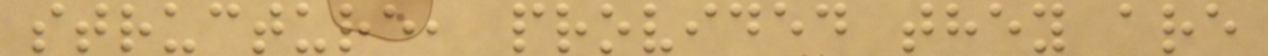structure, provided they are
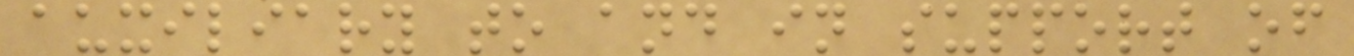auxiliary to and in support of
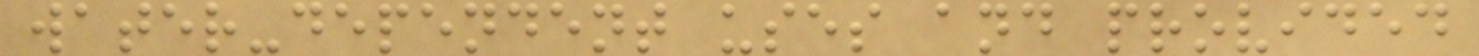water-dependent uses and provided
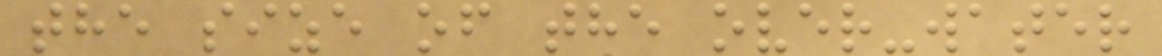the size of the over-water
